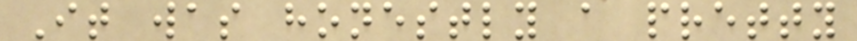It was honestly a pretty
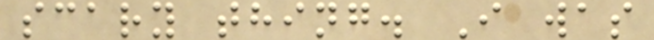scary thing. I was
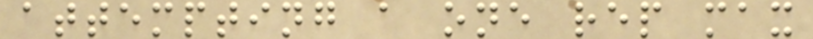attempting a one rep max
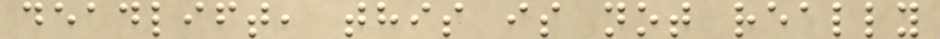deadlift, this is not really
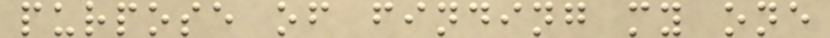purpose of finding my one
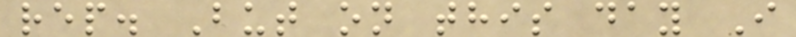rep. But on this day I
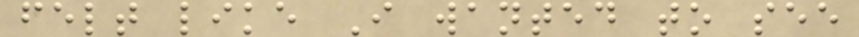felt like I wanted to see
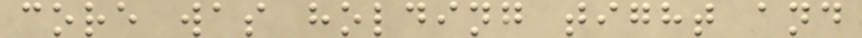core was holding tight and
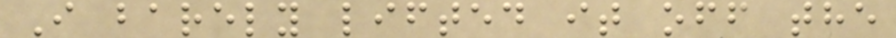I barely lifted it off the
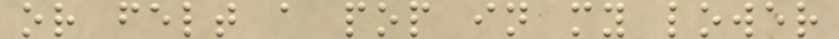or felt a pop in my lower
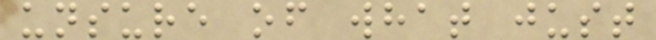unsure of what just
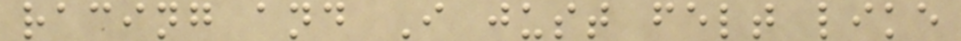racing and I just felt like
